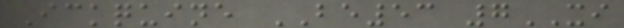Ickquine BE53 7XI
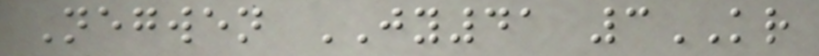Negwen JY41 3KR
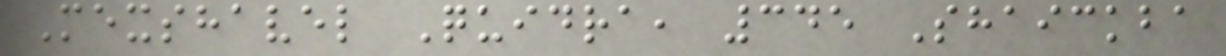Mexshavel Quidra, 345 Shaickba
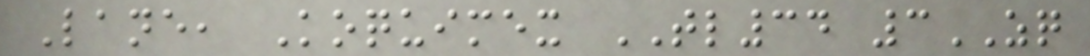Lane, Koquimex TL34 3ZQ
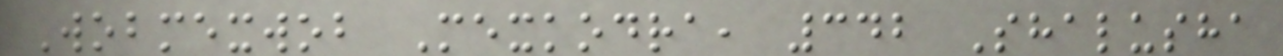Wobmexwob Mexkodra, 342 Shalusha
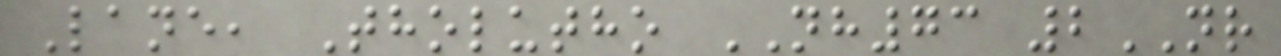Lane, Tholutho NH73 2NR
